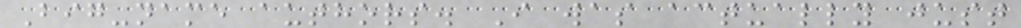Big-name authors. I was actually just
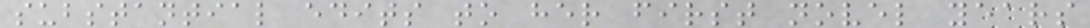substantial edits to her first novel years
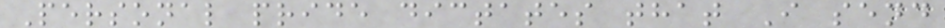Personal pride dictates that I send
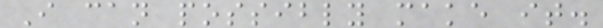I can possibly make it.
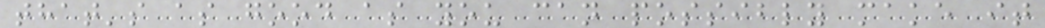that's as good as you can possibly make it
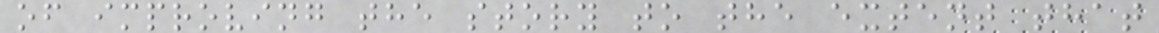of improving the story to the extent that
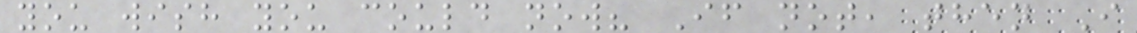you wish you could now? If not, then I
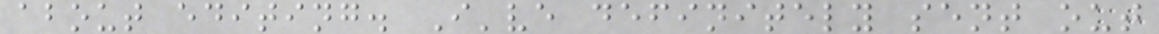about editing. I've definitely sent out
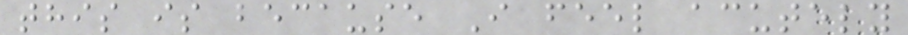this is because I feel acutely
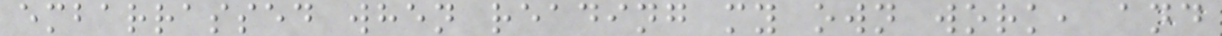embarrassed when reading my own work, and
